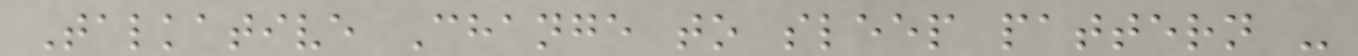Talkative Change to sleep pattern -
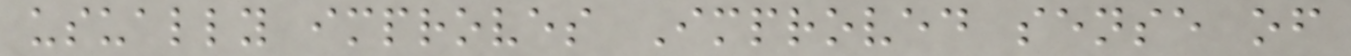usually improves Improved sense of
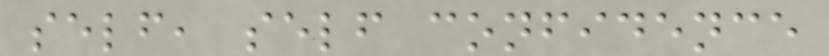self, self confidence
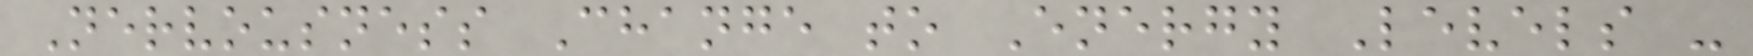Nervousness Change to Energy Levels -
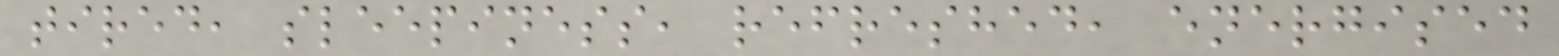tired, sleepiness, refreshed, energised
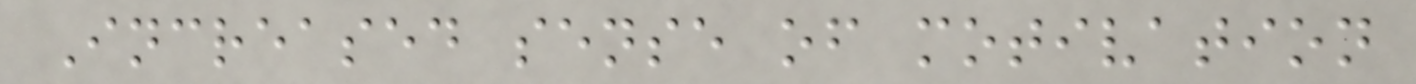Increased sense of motivation
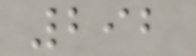292
